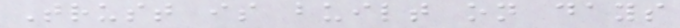Trust is built on days
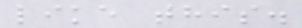like this.
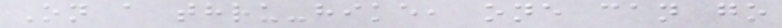On a thru-hike, one can go
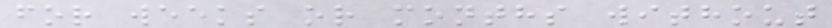for weeks or months without
